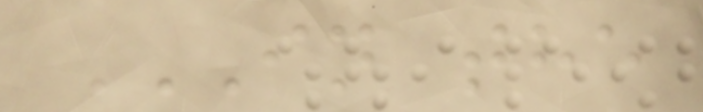IN THE
